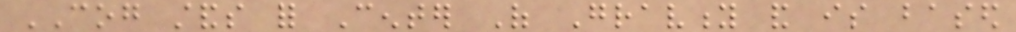COG stands for Center Of Gravity and is based
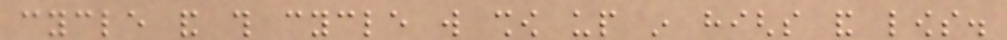cycle and this cycle will show up in highs and lows.
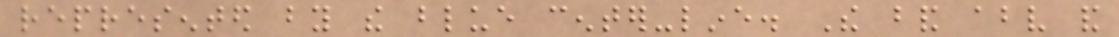represented by the blue center-line. The band above and
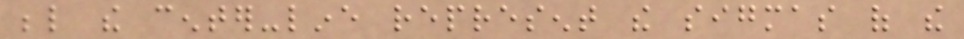below the center-line represent the sigmas of the
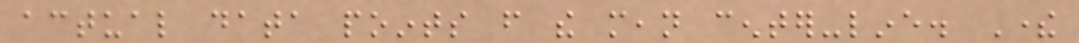actual data points from the mean center-line. There
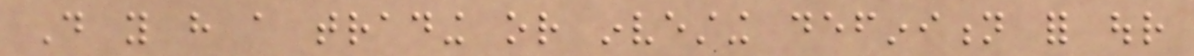Do you have a trading or investing definition for our
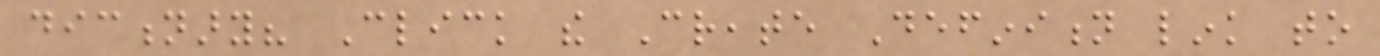dictionary? Click the Create Definition link to
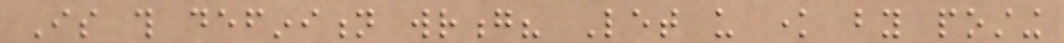Is this definition wrong? Let us know by posting
